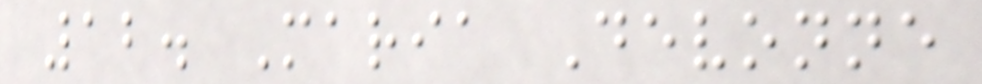12. Maria Devonne
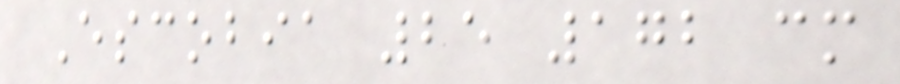Escobia 25 172 cm
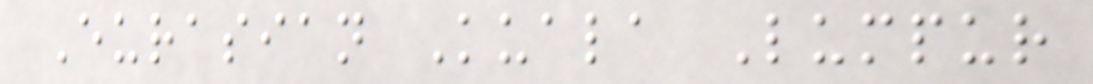Eurasian Kuala Lumpur
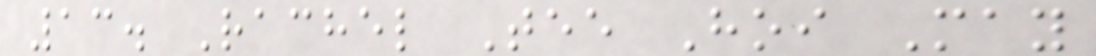13. Rachel Tee Hoi May
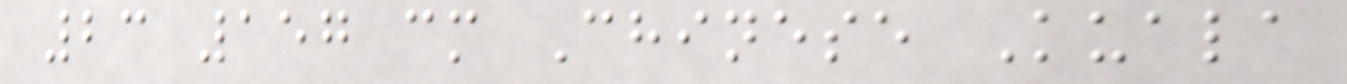23 157 cm Chinese Kuala
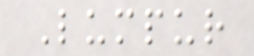Lumpur
